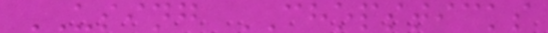USING CHOPSTICKS
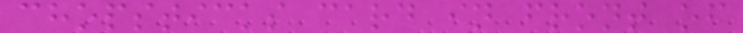chopsticks card in front of
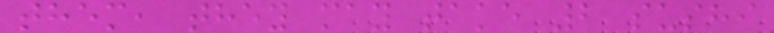them, they may take 2 sushi
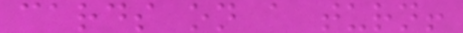cards on a turn!
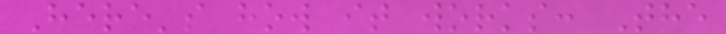Here's how it works: The
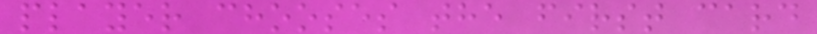player chooses the first card
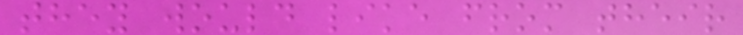they would like from their
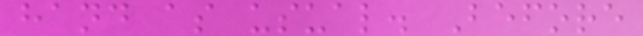hand as usual. Before
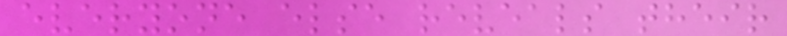everyone else reveals their
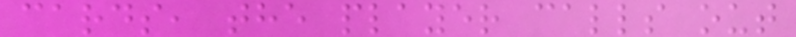cards, the player calls out
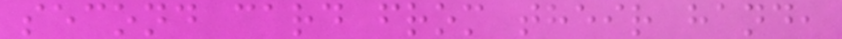second card from their hand,
